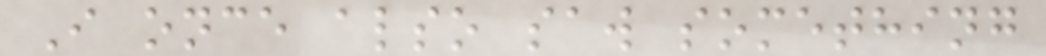I once also saw something
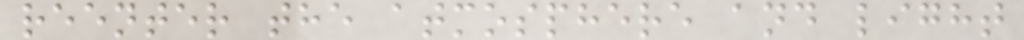reenter the atmosphere and light
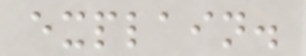explain.
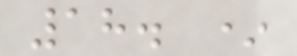18. *
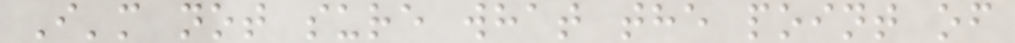I'm not sure what the point of
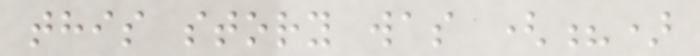this story was (?)
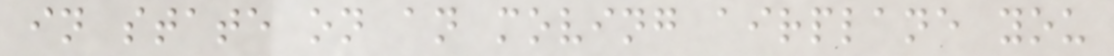in state on an moving airplane you
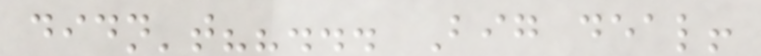didn't??... Big deal!
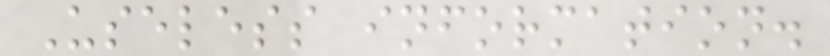Useless information.
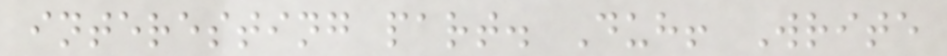interesting part. Duh! Write
